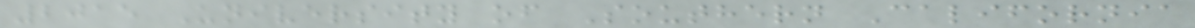2015 University of Southern California
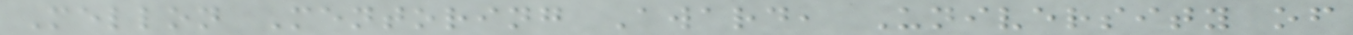Mellon Mentoring Award, University of
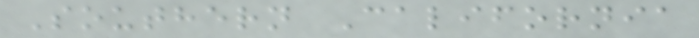Southern California
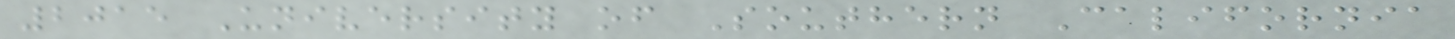2015 University of Southern California
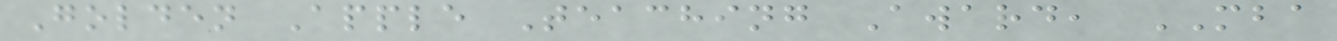Golden Apple Teaching Award, MBA
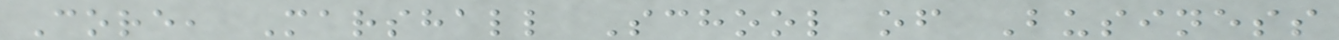Core, Marshall School of Business
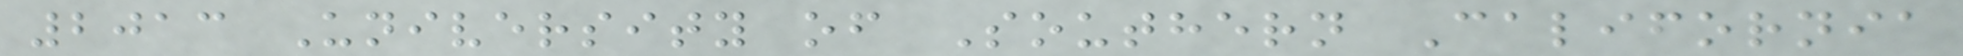2013 University of Southern California
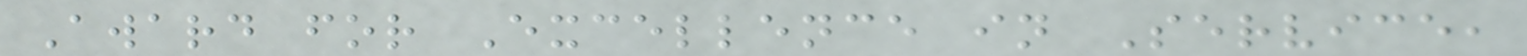Award for Excellence in Service,
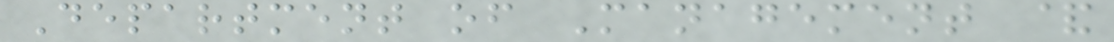Department of Management &
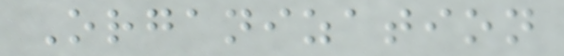Organization
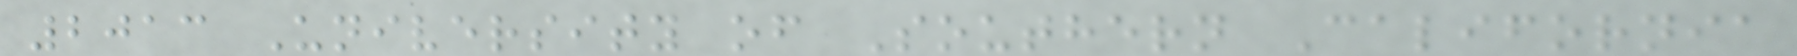2013 University of Southern California
